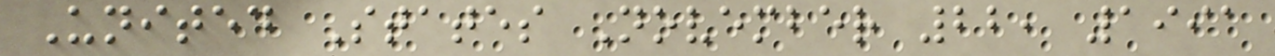United States November 22, 1991
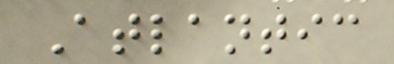Atlantic
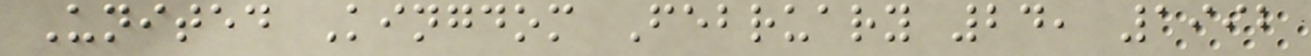United Kingdom February 24, 1992
